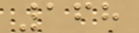168
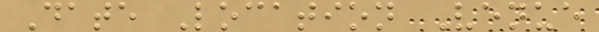Date Location Venue
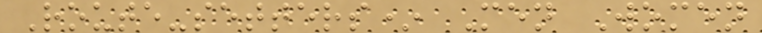Route-setters* Men Women
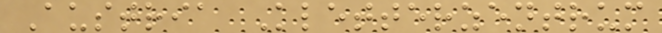Austria Kletterzentrum
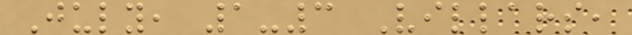July, 1-3 Villars,
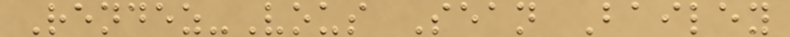Rendez-Vous Sean Bailey
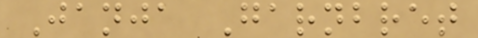Janja Garnbret
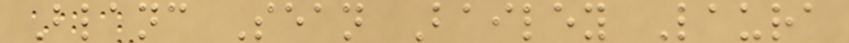Blanc Sean Bailey Laura
